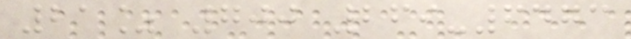21% 700 269-6473
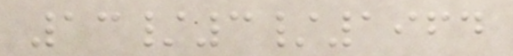13/3/1964
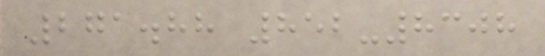271.88 852-8308
